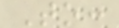To:
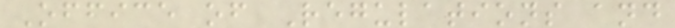Office of Regulations and
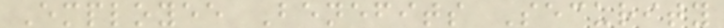Employee Benefits Security
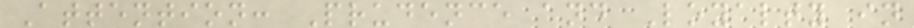Attention: Prudence and Loyalty in
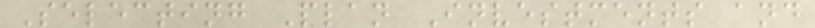Selecting Plan Investments and
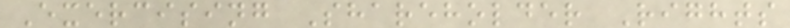Exercising Shareholder Rights
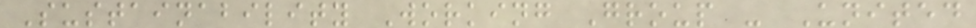Sustainability Working Group - United
